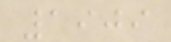1909
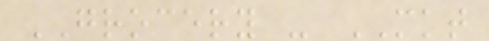GROCERY - MKT
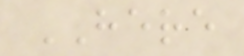HERE
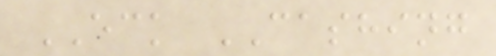ECK CASHING
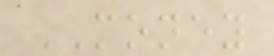MONEY
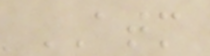ATM
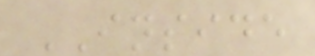INSIDE
